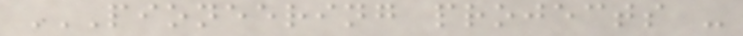PIONEERING PROJECTS -
